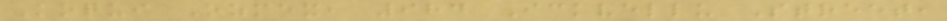Koqui Ozmex, 984 Ickvellu Street,
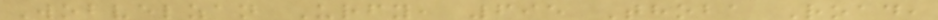Wobvelzan Urfy, 695 Thoba Road,
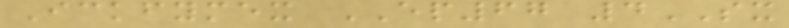Ickfymex EP67 4SX
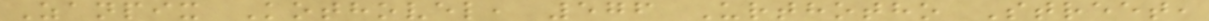Zanpix Kothovel, 576 Urthotho Street,
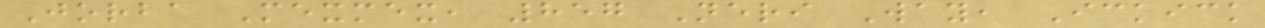Jorba Mexmex, 857 Neri Way, Ickick
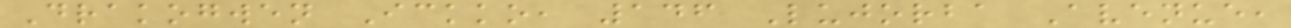Drakogwen Ickko, 146 Lujorba Avenue,
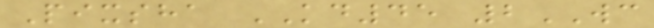Pixsha KD45 2WC
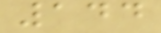144
